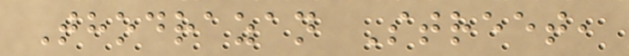Thodrazan Street,
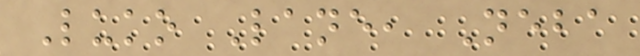Luko Lane, Neba
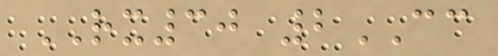RX30 2CC
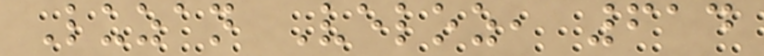Luzan Veloz, 614
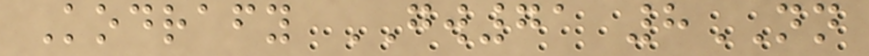Kodrafy GW71 8NN
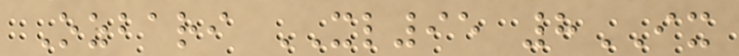Ozbari XL95 8IX
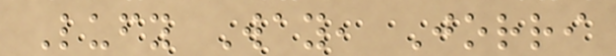Lufy Way, Jorri
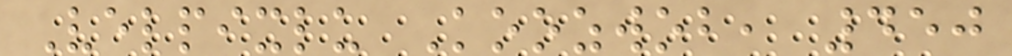Velpixlu Koozwob, 450
